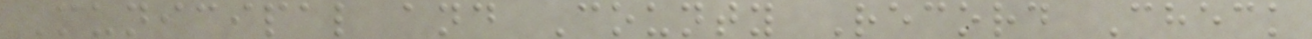Municipal and County Record Check
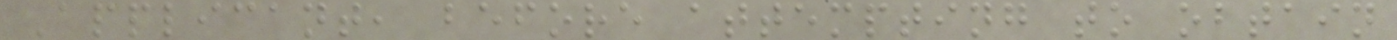Applicant, before attempting to obtain
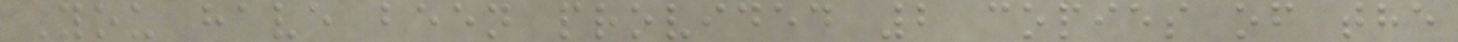You have been provided 2 copies of the
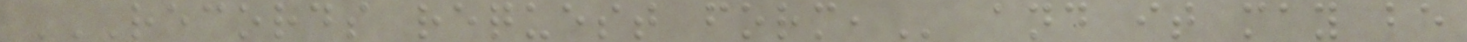RECORDS REQUEST FORM, and it may be
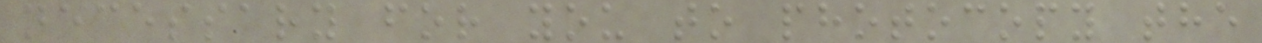necessary for you to photocopy the
